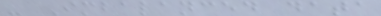- Imbalanced data
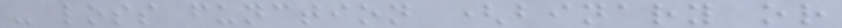- loss function (binary or
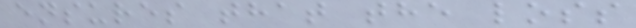ensures that the loss
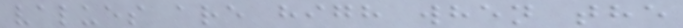values are high when the
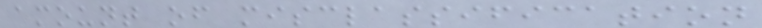amount of misclassification
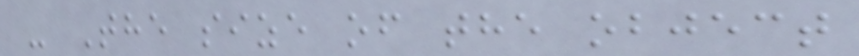- The size of the object
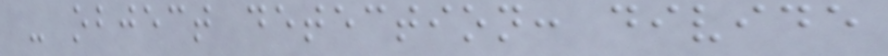- object detection: divide
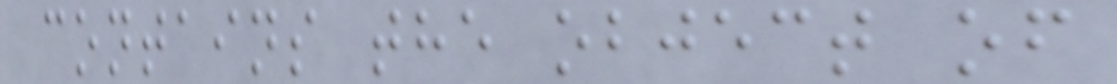contains the object of
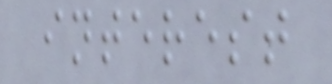interest
